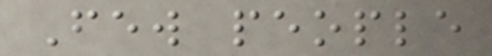Few people
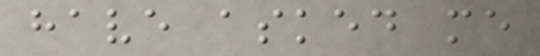have asked me
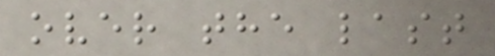over the last
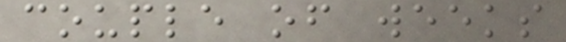couple of weeks
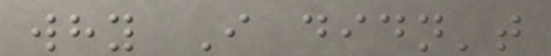why I didn't
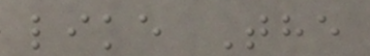like The
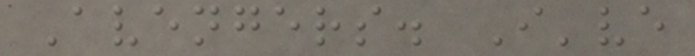Avengers. I've
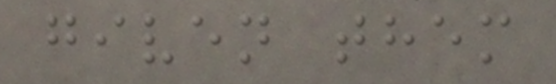given them
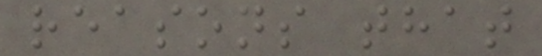reasons that
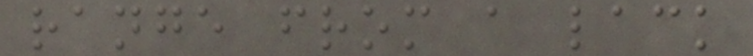range from a lack
